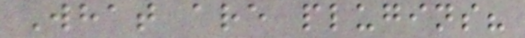What are plugins?
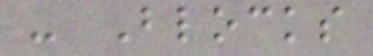- Blocks
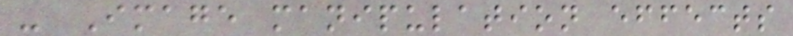- Image manipulation effects
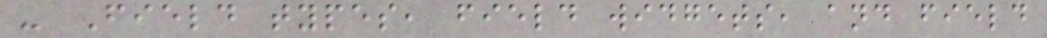- Field types, field widgets, and field
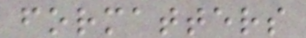formatters
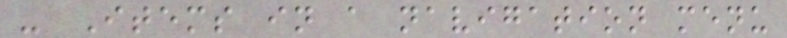- Items in a navigation menu
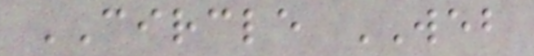CIRCLE WEB
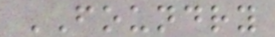FOUNDRY
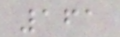161
